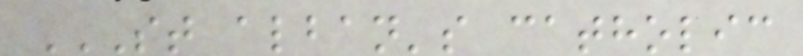ST ALBAN'S CATHOLIC
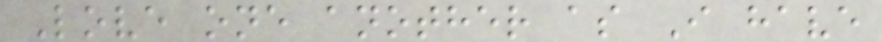Love one another as I have
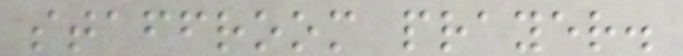staffroom prayer.
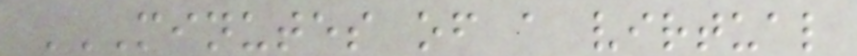MINUTES OF A VIRTUAL
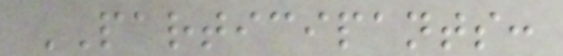PARTICIPANTS:
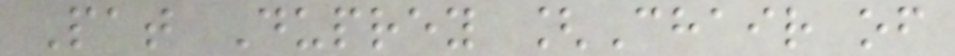Pat Duprey [Chair of
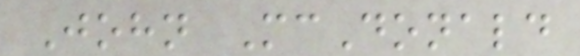John McDonald
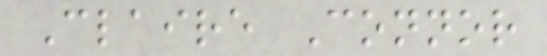Claire Connor
